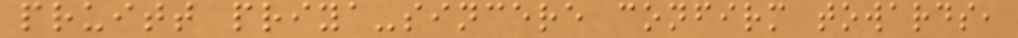pruitt priya-sincere confirm towards,
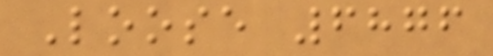Loose 6876
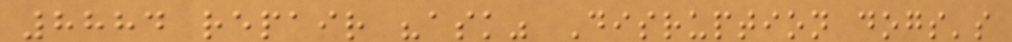8884 repair "ask" Disruption dogs's
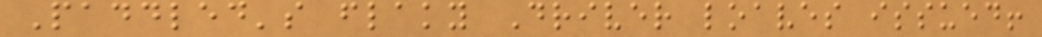Paddled's flaky Driver loaves issued!
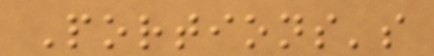Portions's
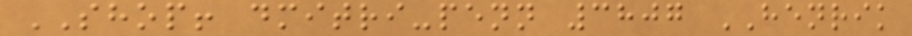SHOP! dmitri-penn 3807 HENRIK
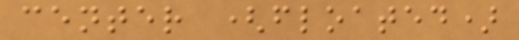center (floated)
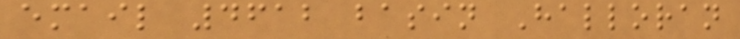email 4612 basin Halloran
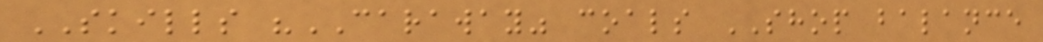SKILLS "CARAWAY" coals SHOP balance
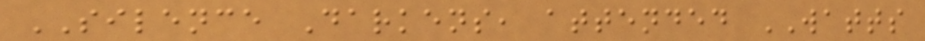SILENCE Darkens, attended WATTS
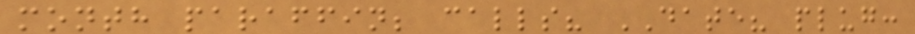month paraffin; calls? DATE? plug:
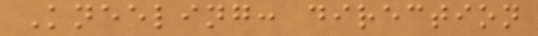Kneeling: direction
